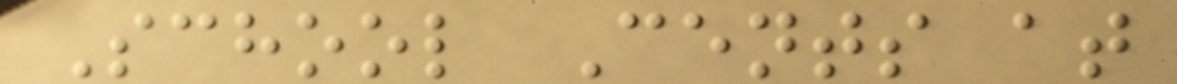School Cents at
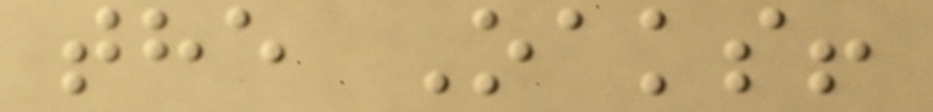the Oaks!
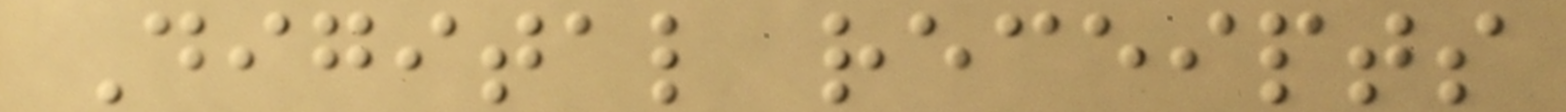Digital receipts
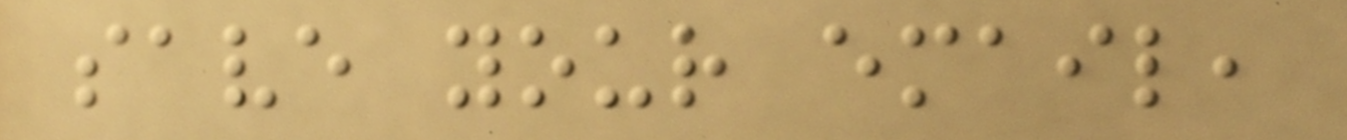save your email,
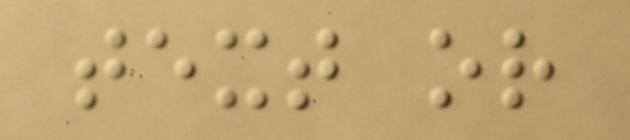text or
